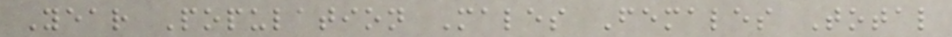Year Population Males Females Total
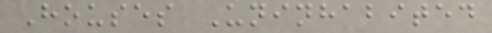Houses Uninhabited
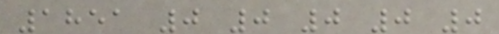1851 0 0 0 0 0
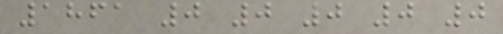1861 0 0 0 0 0
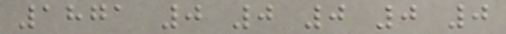1871 0 0 0 0 0
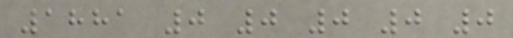1881 0 0 0 0 0
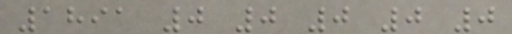1891 0 0 0 0 0
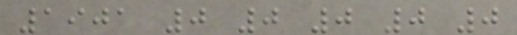1901 0 0 0 0 0
